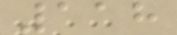118
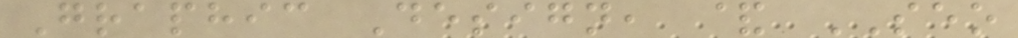Graphic Design, & SEO
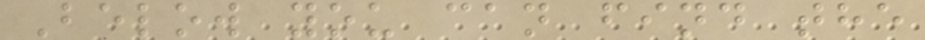Below you can find the
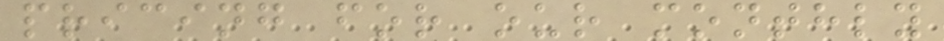pricing for our monthly
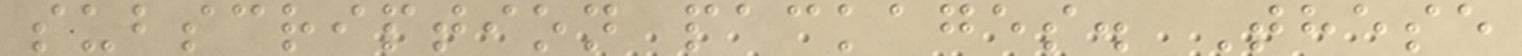subscription packages. These
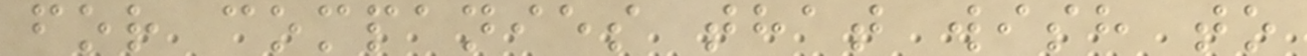for companies that wish to
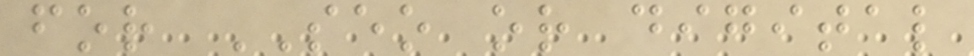for SEO or digital
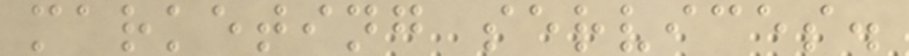marketing services.
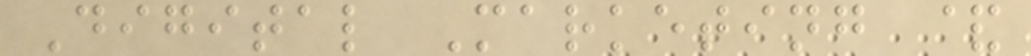Digital Marketing &
